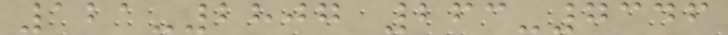121-2807 263-7346
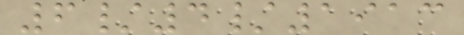6/4/1913
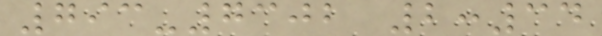793-7302 2:34
